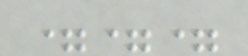===
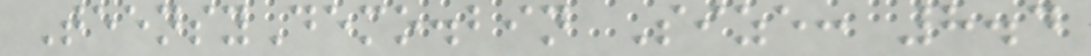TeensyDemo.bin Size: 8.4
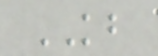KB
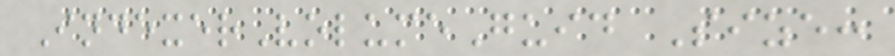IndexerVolumeGuid Size:
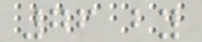76 by
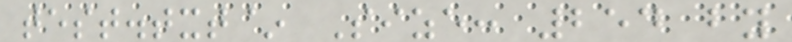test.txt~ Size: 254 by
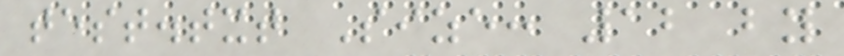test.txt Size: 12 by
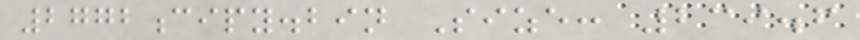2772cipy.bin Size: 239.6
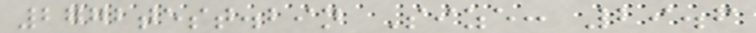2772test.bin Size: 29.6
